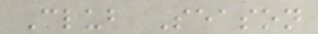Club Season
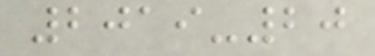2019-20
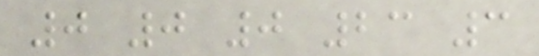0 0 0 23 3
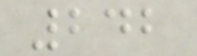242
